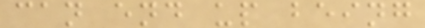can end up being
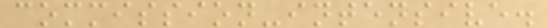commission-intensive.
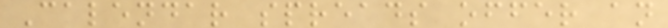Calendar spreads offer an
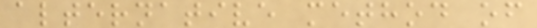alternative method of
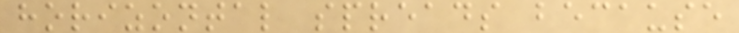horizontal spreads because
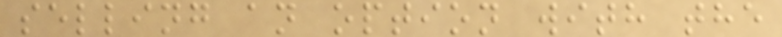selling an option with the
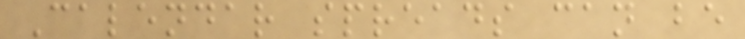Calendar spreads can be
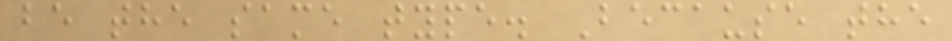be the same type. Because the
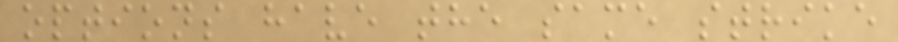options have the same strike
